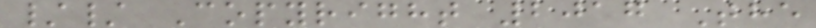// Copyright 2017 The
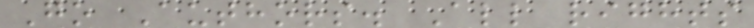Go Authors. All rights
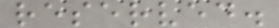reserved.
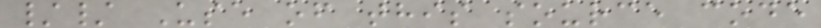// Use of this source code
